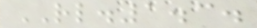RL.1.3.
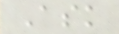Ask
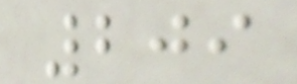209
